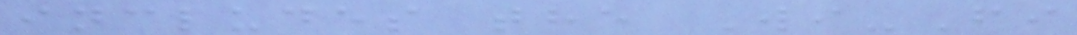includes the Wi-Fi
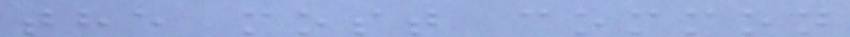the most common
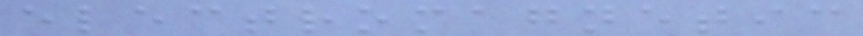electromagnetic
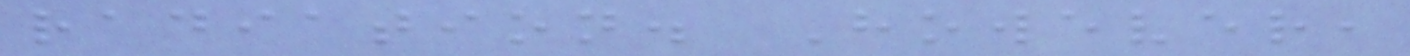radiation. However,
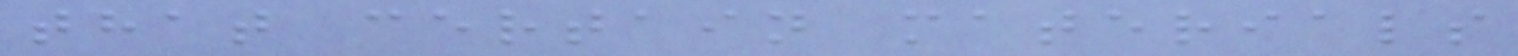that certain materials
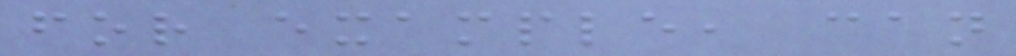for example, can
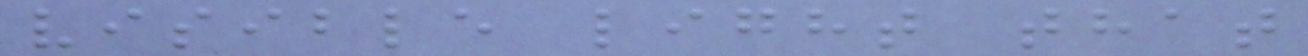visible light that
